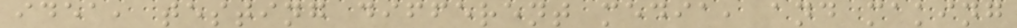idea, testing different media, and making
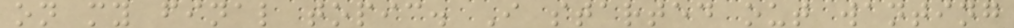on my final topic. I started out wanting
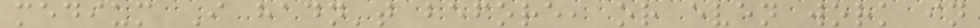medium I hadn't before, or even work in
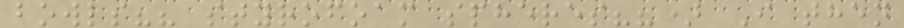bowls?? styrofoam spheres??) I then
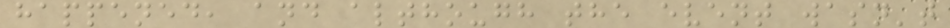happened, and although the event wasn't
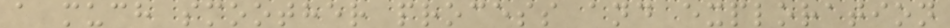a much smoother process and exploration
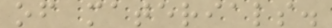of materials.
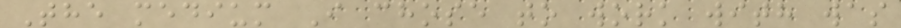The medium I chose to work with was
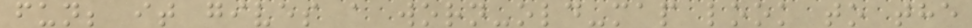fun; it gives a worn-old-map look to the
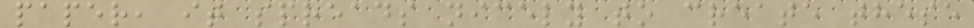paper, it spreads nicely to create these
